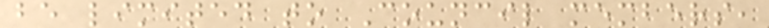be limited to Council members,
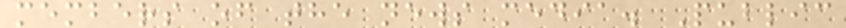members of the news media. Public
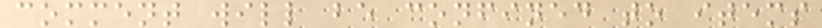comment will be confined to items
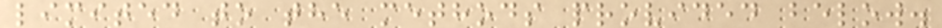limited to the methods provided below.
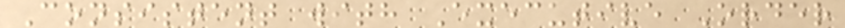Consistent with Executive Order
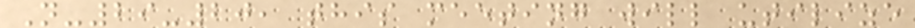N-29-20, this meeting will utilize
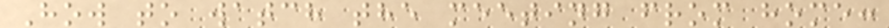How to watch the meeting from home:
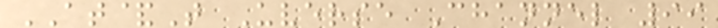AT&T Uverse Channel 99
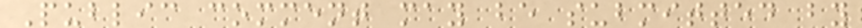Public comment may be submitted by
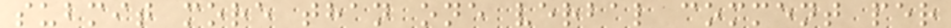submit more than one verbal comment per
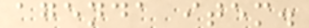agenda item.
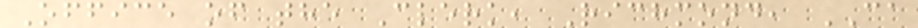Office of the Clerk, Richmond, CA
